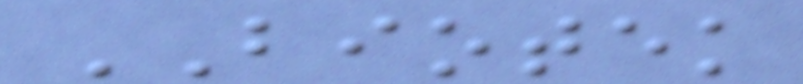BIOTEK
